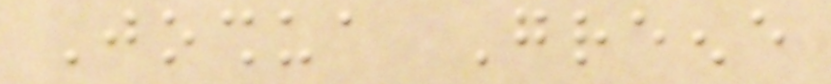Joshua Greene
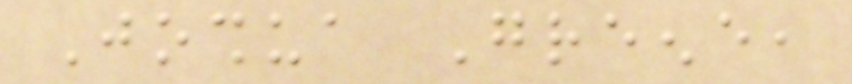Joshua Greene,
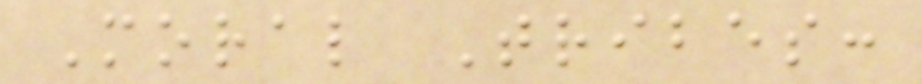Moral Tribes:
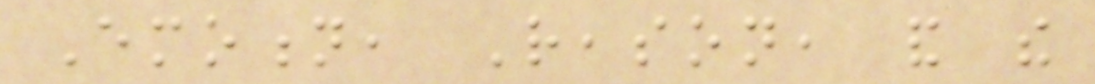Emotion, Reason, and the
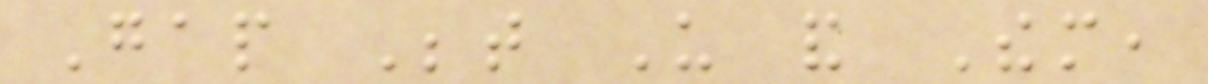Gap Between Us and Them,
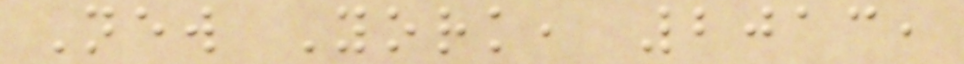New York, 2013,
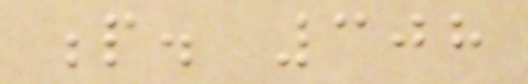p. 308
